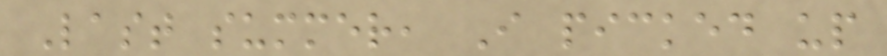Last summer, I picked up
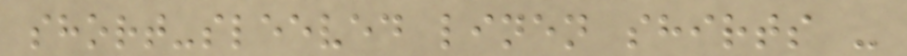short-sleeved linen shirts -
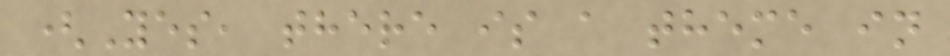(Yes, there is a theme in
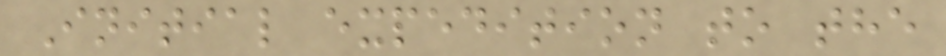Initial expedition to the
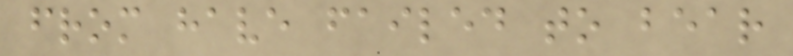from have failed to bear
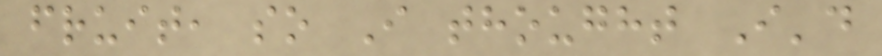fruit, so I thought I'd
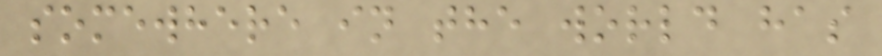somewhere in the world has
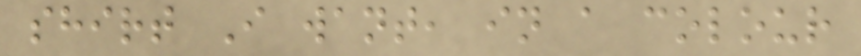shirt I want, in a colour
